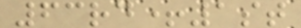63rd+1st
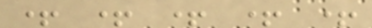+ + + + +
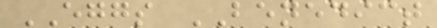EGGS BENEDICT
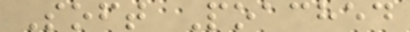Soft Poached
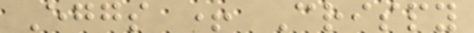Eggs + Crispy
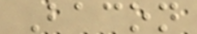Bacon
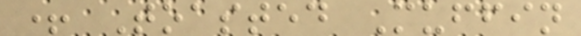+ Toasted Muffin
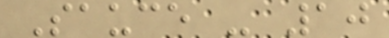Sauce - 10
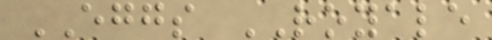EGGS ROYALE
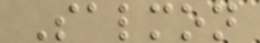Salmon
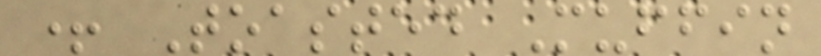+ Toasted Muffin
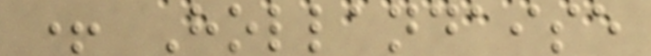+ Hollandaise
